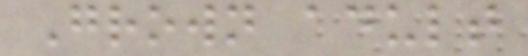Grown adult
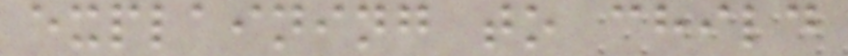explaining to child
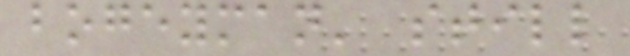bogeyman' still
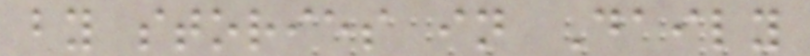by stories in Daily
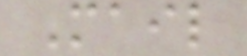Mail
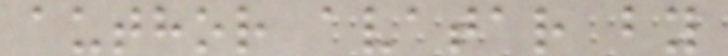author avatar by
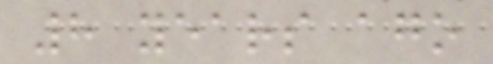8 years ago
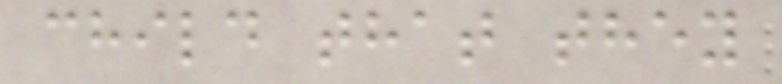child that they
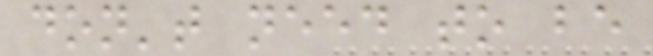don't need to be
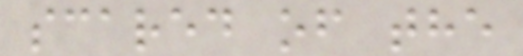scared of the
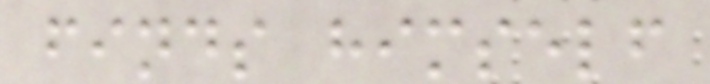finds himself
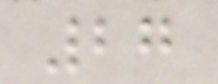27
